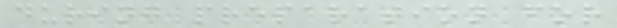during preparation for
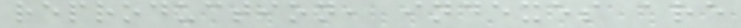reproduction, indexes are
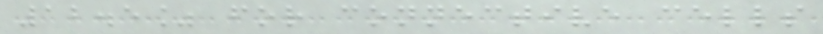12.5% for connective cells
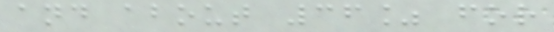and about 36% for
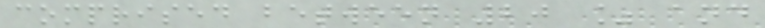comprised between 20 % and
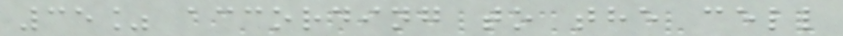35% according to the cell
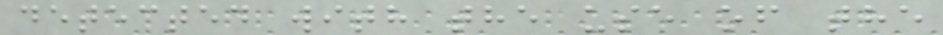detected with the use of the
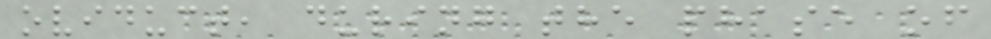oviduct, during the phase of
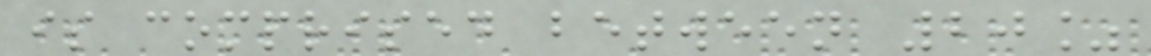is comprised between 20%
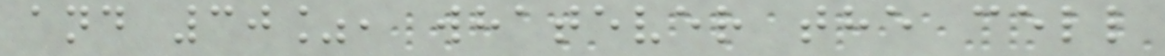and 30%, whatever the cell
